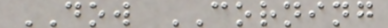DOW CORNING
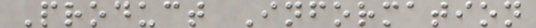Product Information
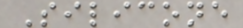Silicone
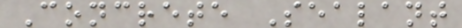Concrete Sealant
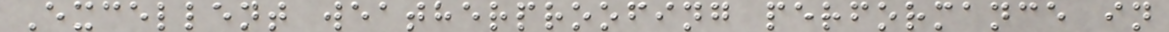Excellent weatherproofing performance in
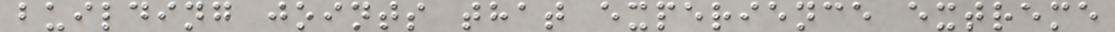building joints that experience extreme
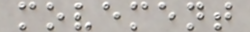movement
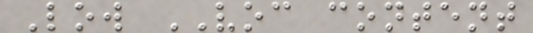Low VOC content
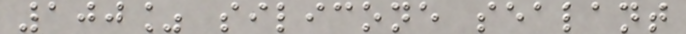100% silicone sealant
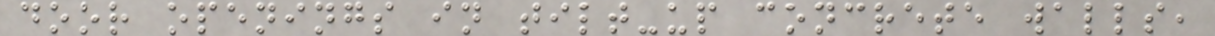door openings in tilt-up concrete walls,
